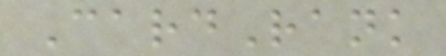CardRank
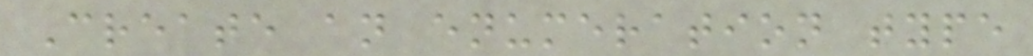Create an enumeration type
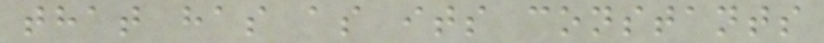that has as its constants
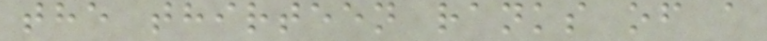the thirteen ranks of a
